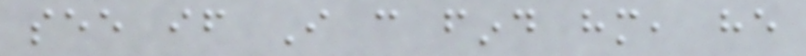see if I can find him, he
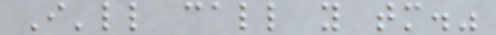I'll call you tomorrow."
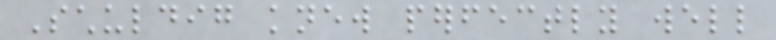Schuldig knew perfectly well
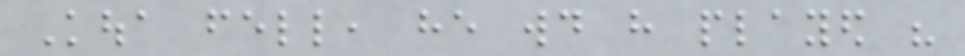Koua fell, he would have played his
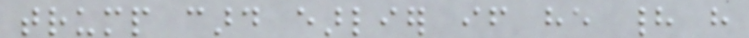trump card earlier if he had have
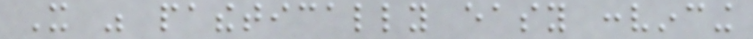It was pathetically easy convincing
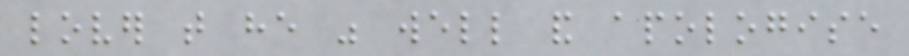lover that he was well and apologise
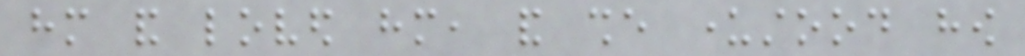him and loved him, and she understood how
